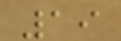19
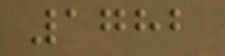1782
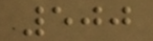500
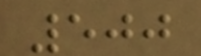500
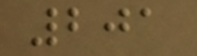201
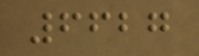6627
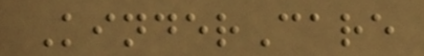KinderCare
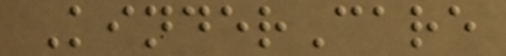KinderCare
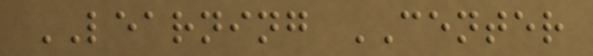LEARNING CENTER
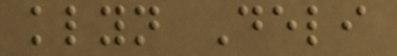klyn Deli
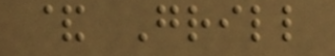& Grill
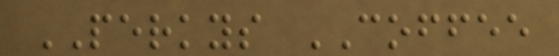PERKYS COFFEE
